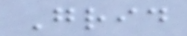Grid
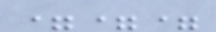===
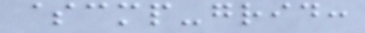$cmp-grid:
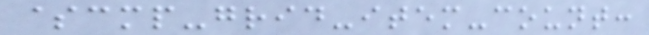$cmp-grid-item-count:
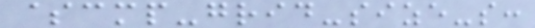$cmp-grid-size-s:
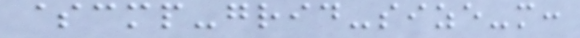$cmp-grid-size-m:
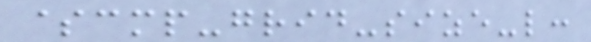$cmp-grid-size-l:
